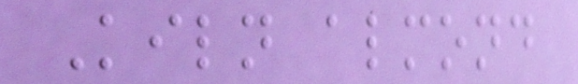Kiln almond
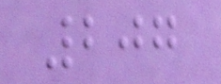207
